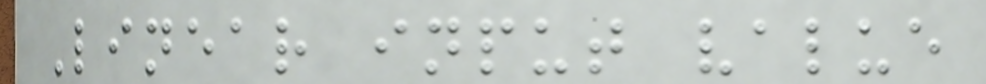Linear input value
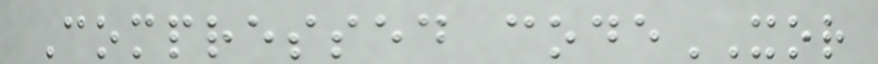Compressed codeXOR
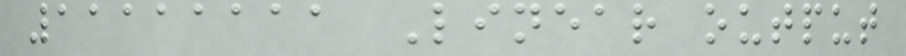11111111 Linear output
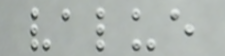value
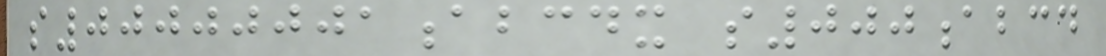s00000001abcdx s000abcd
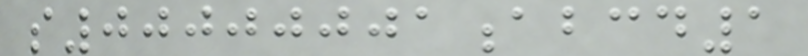s00000001abcd1
